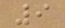9
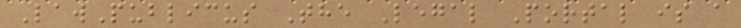LawPublicus The Legal Portal is a
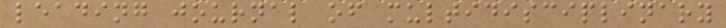leading journal of multidisciplinary
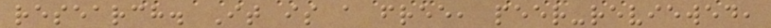research. It is a free, peer-reviewed,
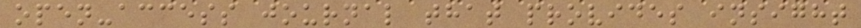open-access journal that provides insight
